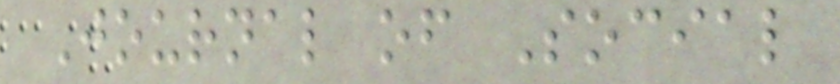Journal of Social
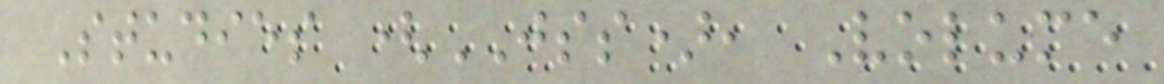Studies (JSS), Volume
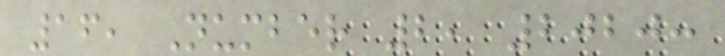16, Number 2, 2020:
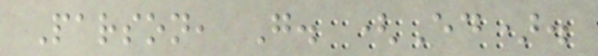Parson, G. (Ed).
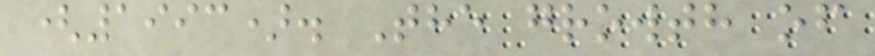(1993). The growth of
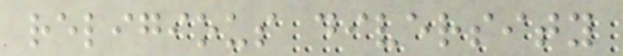religious diversity
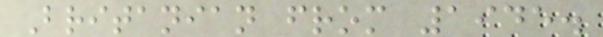Britanian from 1945.
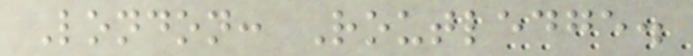London: Routledge.
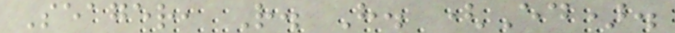Seager, R. H. (Ed).
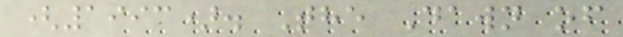(1993). The Dawn of
